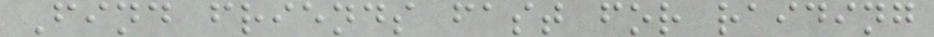Find friends fast for raiding
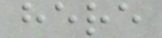here
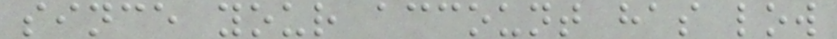since your account has low
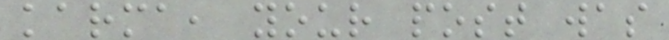karma, your post was
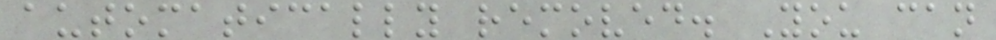automatically removed. You can
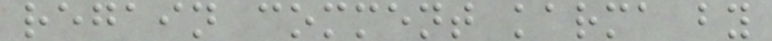regain comment karma by
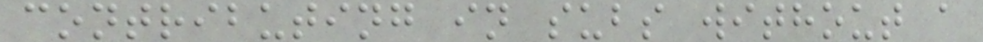contributing in subs without a
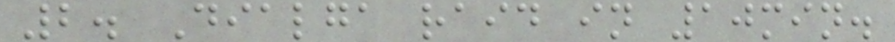2. Dialga raid in 10min.
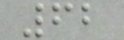62
